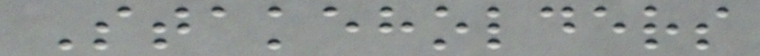Stakeholders
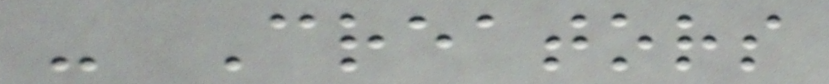- Creators
